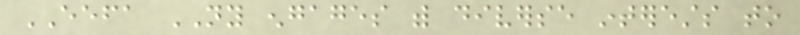EEFA NY engages with diverse interests to
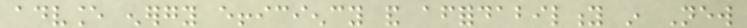advance energy efficiency and affordability in New
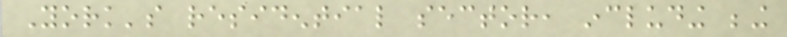York's residential sector, including being
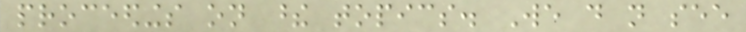proceedings on these topics. We do not see
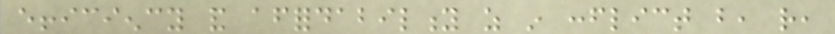efficiency and affordability as in conflict but, rather,
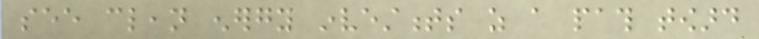see clean energy investments as a path toward
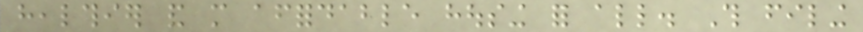healthier and more affordable housing for all. This filing
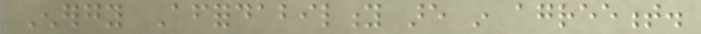Energy Affordability are in agreement.
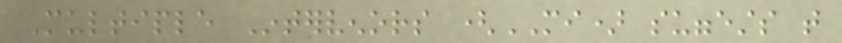Multiple Intervenors (MI) suggests that
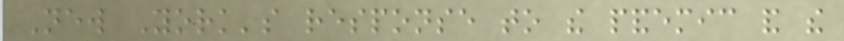New York's response to the pandemic and the
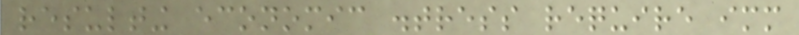resulting economic distress require immediate
